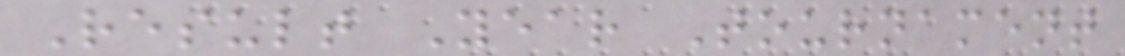Result Year Tournament
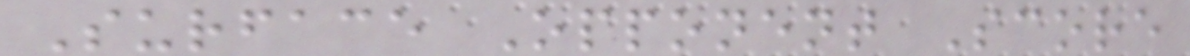Surface Opponent Score
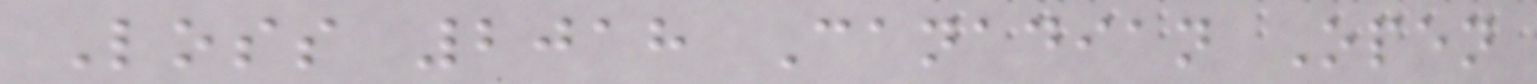Loss 2018 Canadian Open
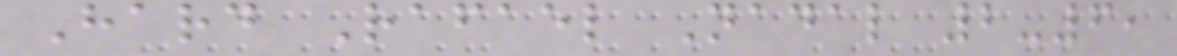Hard Rafael Nadal 2-6,
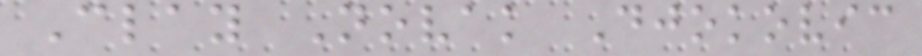Clay Novak Djokovic
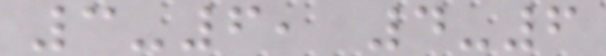3-6, 4-6
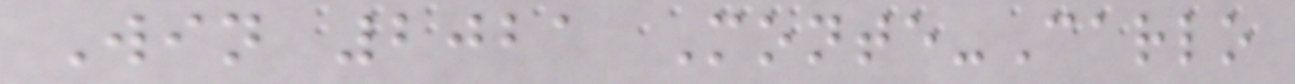Win 2021 Monte-Carlo
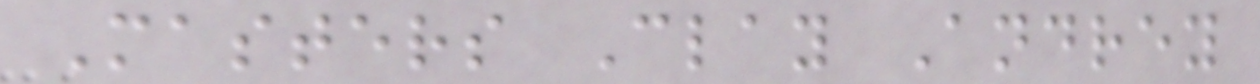Masters Clay Andrey
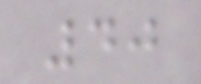40
